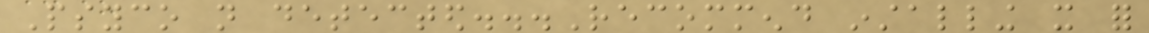Psyco not detected...Recommend installing it for
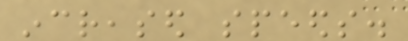increased speeds.
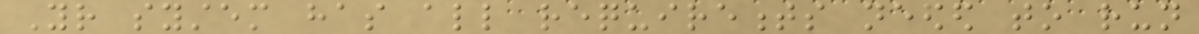Your system has all requirements needed to run
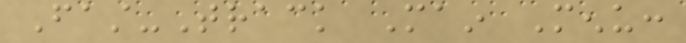Fast-Track Main Menu:
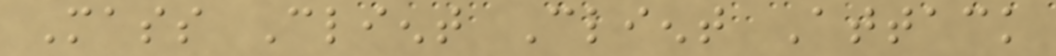Mass Client Client Attack
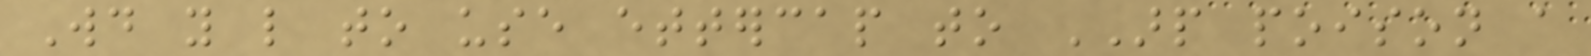Would you like to use ettercap to ARP poison a
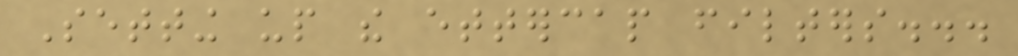Setting up the ettercap filters...
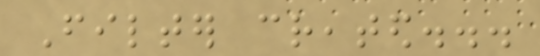Filter created...
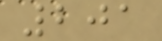201
